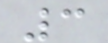3
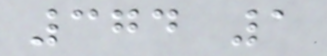374 1
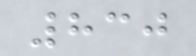830
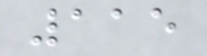115
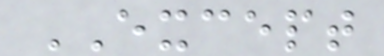EXCEPT
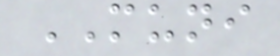MUNI
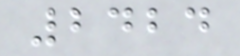2424
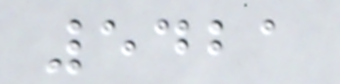5421
